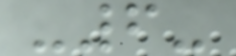-6-
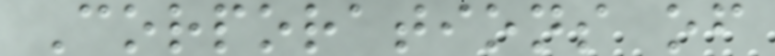Corporations of
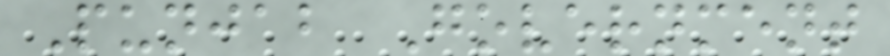Punjab Government
